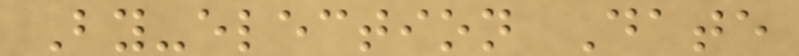By-election Date
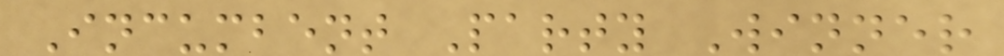Incumbent Party Winner
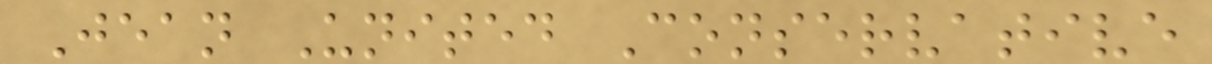Jean United Conservative
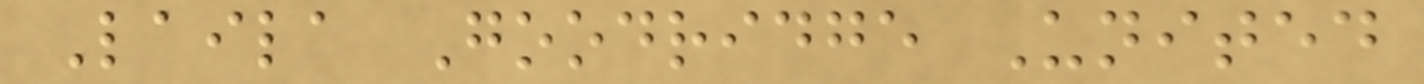Laila Goodridge United
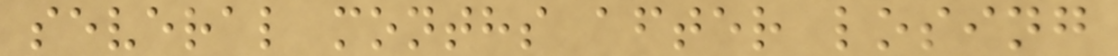several months after losing
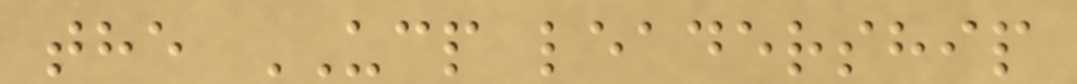the UCP leadership
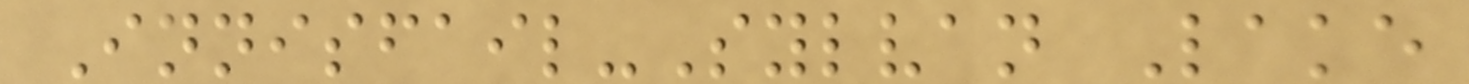Innisfail-Sylvan Lake
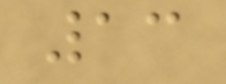13
